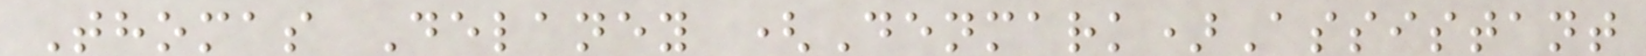Thomas Delaney (Denmark)Assistant
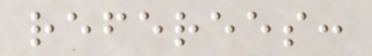referees:
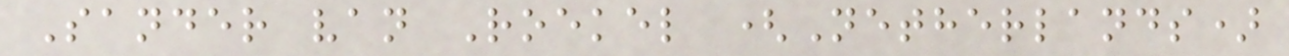Sander van Roekel (Netherlands)
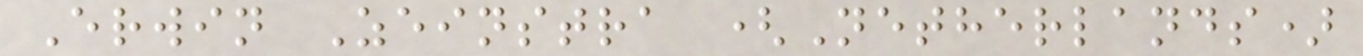Erwin Zeinstra (Netherlands)
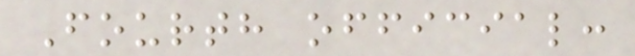Fourth official:
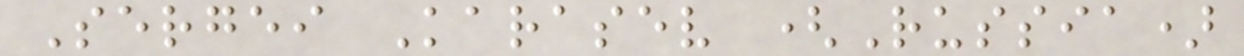Sergei Karasev (Russia)
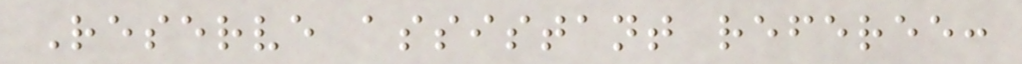Reserve assistant referee:
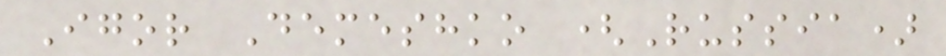Igor Demeshko (Russia)
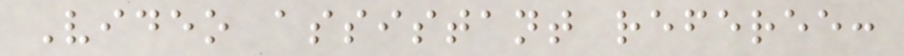Video assistant referee:
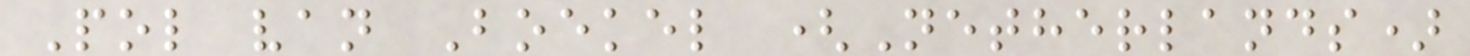Pol van Boekel (Netherlands)
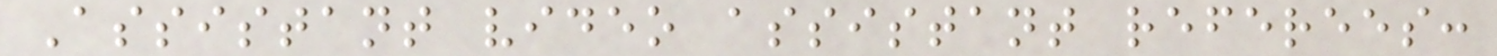Assistant video assistant referees:
